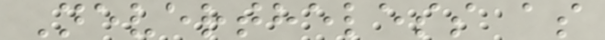Nevertheless as
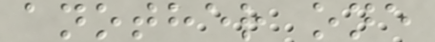another one
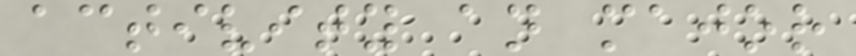activity an major
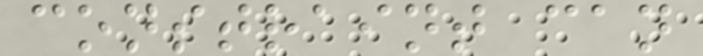constraint can
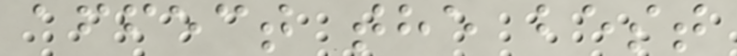affect the best
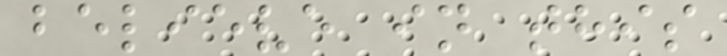believe in this
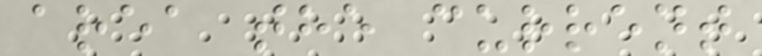area the current
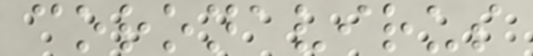coronavirus
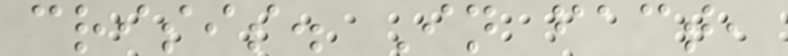crisis. In fact,
